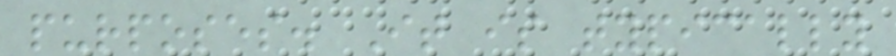purposes. It is typically
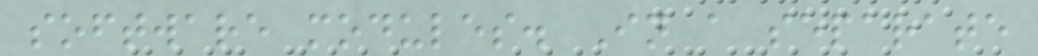software modules. In a separate
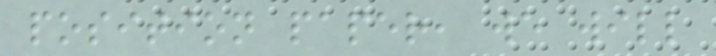position paper, we will
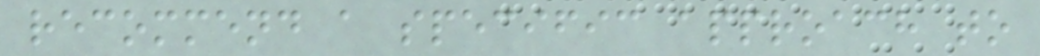recommend a specific approach to
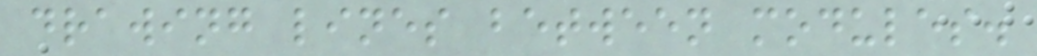drawing lines between modules.
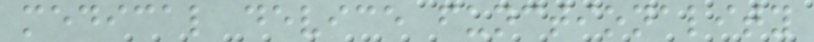medical device functionality
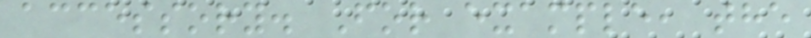accessory. For example, the
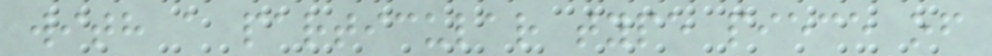with a particular type piece of
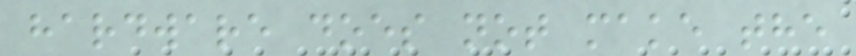hardware does not make the
